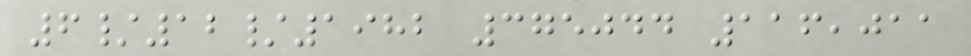6/12/1982 375044 116,011
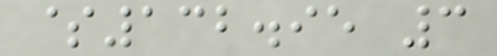$132.95 3
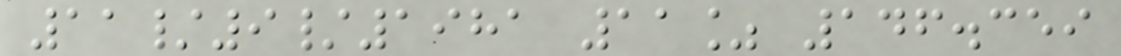11/9/1981 11% 146.359
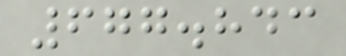677.843
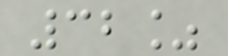32%
